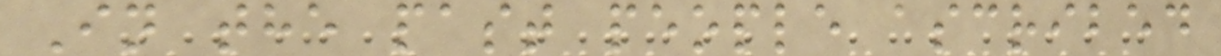In the past people ascribed
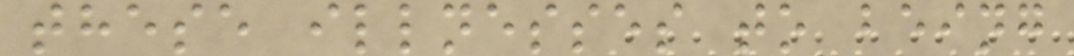these illnesses to being
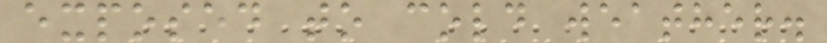exposed to cold weather.
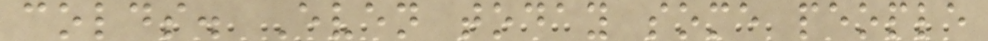colds. Even today some people
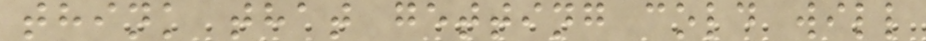think that getting cold will
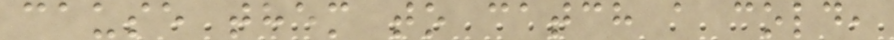cause them to catch a cold,
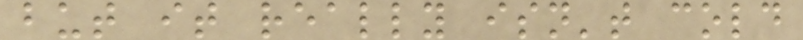but it really isn't cold
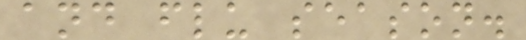and flu season.
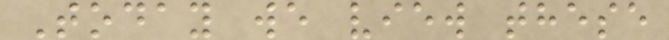Today we view these
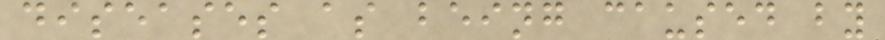diseases as being caused by
